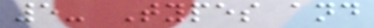5- Types and
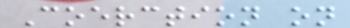Coerction on
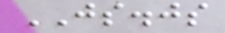JS.js
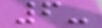6-
